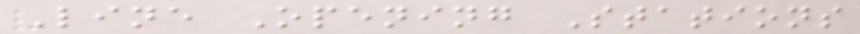Line Opening Stations
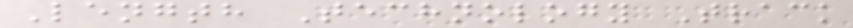Length Technology Track
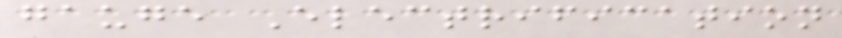gauge Electrification
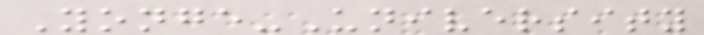Yonge-University
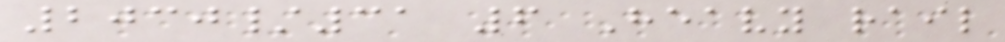2030/31 6 Heavy rail
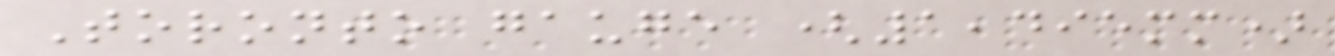Toronto gauge (1,495mm)
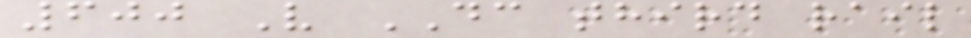600 V DC third rail
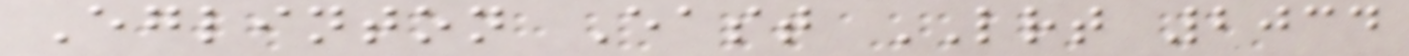Eglinton East LRT 2034
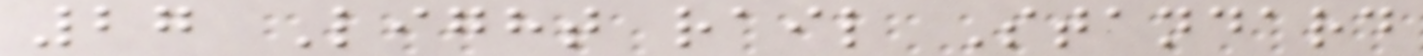27 Light rail Standard
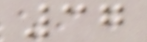37
